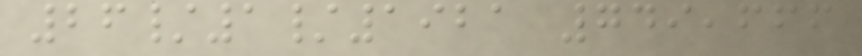26/1/1921 749,666
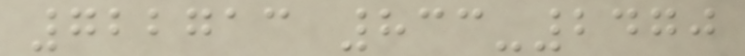722713 833-2470
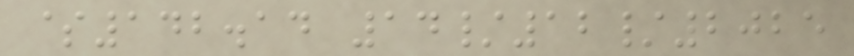$142.14 14/12/2025
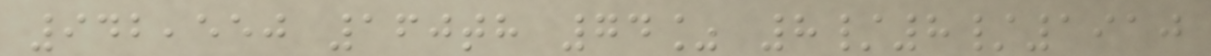942,550 160th 74% 8/8/1910
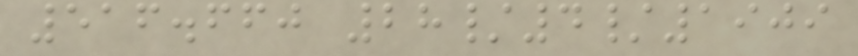516.660 28/4/1909
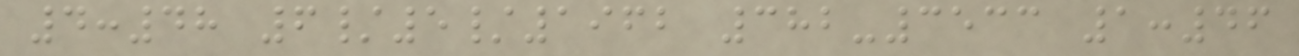4:48 6/5/1962 382-3533 1:46
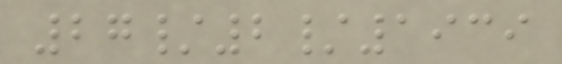27/2/1939
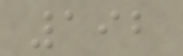192
